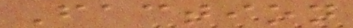Faction
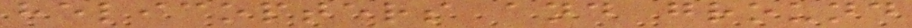helicopters and ground
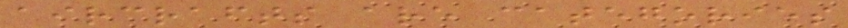aircrafts are categories
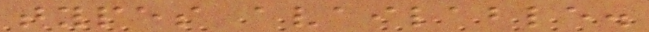types available.
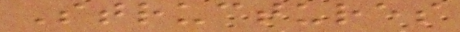Structures
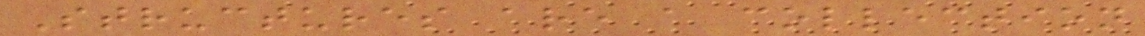Structures are a collection
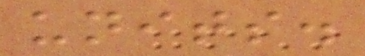units.
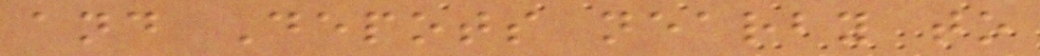and Depots nearby to
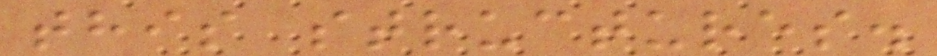this structures.
